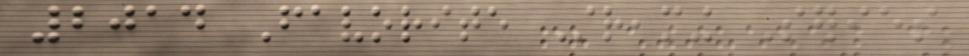2014 Favorite Streaming Series
